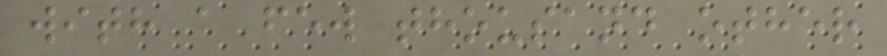with a few thousand other
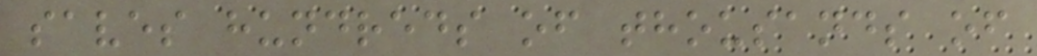saves hundreds of thousands of
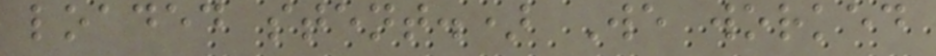loaded stent.) We worked
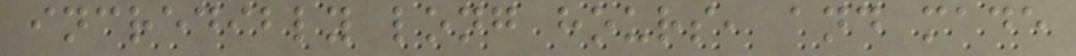incredibly long hours, and made
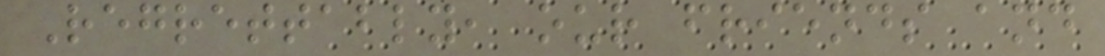Regrettably, our friends and
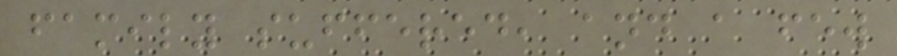family suffered, and a few
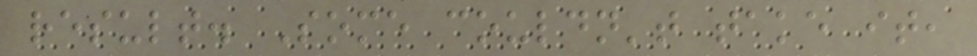result. Some couldn't take it,
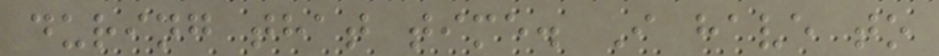during that time. I have to
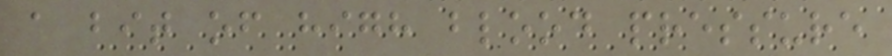a bit of high blood pressure
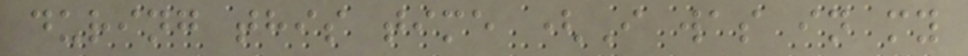during this time (I was in my
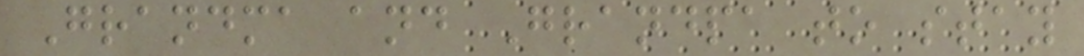Grandma and Grandpa to stay
